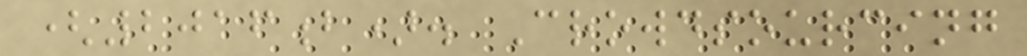(2016b). Crowdsourcing
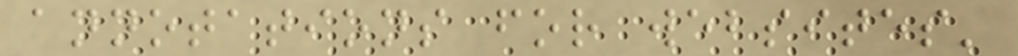annotations for websites'
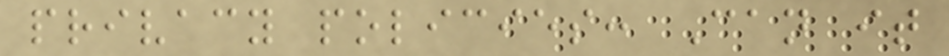privacy policies: Can it
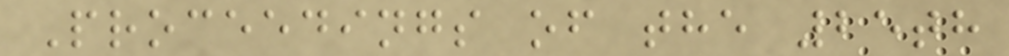Proceedings of the 25th
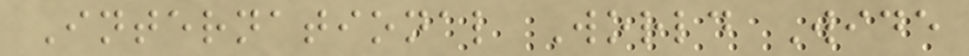International World Wide
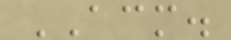ACM.
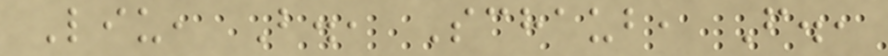Liu, B., Schaub, F.,
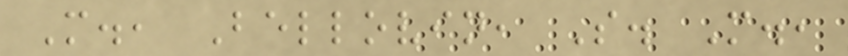M., Bellovin, S. M.,
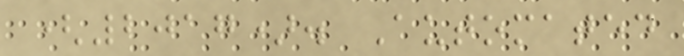(2017). Automated
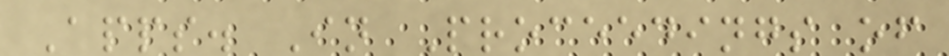Apps. In Proceedings of
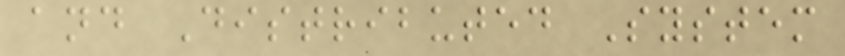and Distributed System
